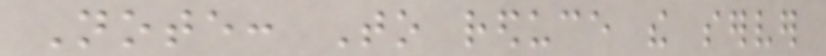Note: To reduce the server
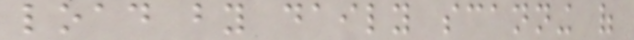load by daily scanning of
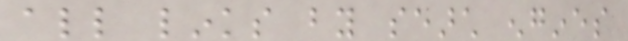all links by search engines
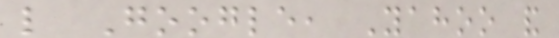like Google, Yahoo and
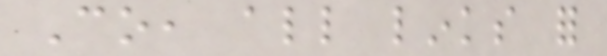Co, all links for
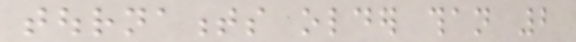tournaments older than 2
